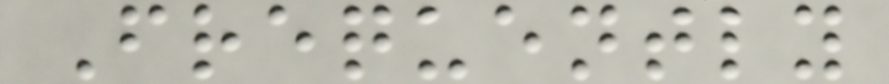Frequently
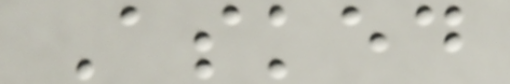Asked
